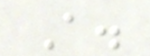A.
